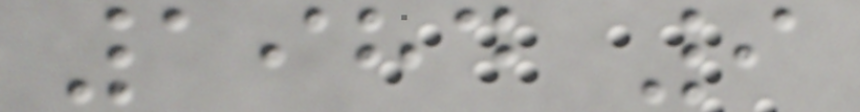1984 9
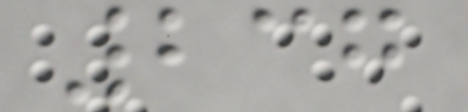237
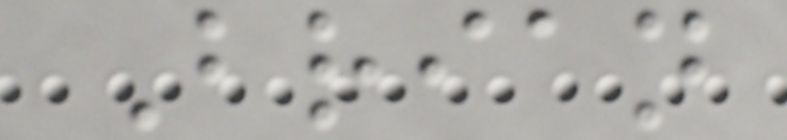Brian
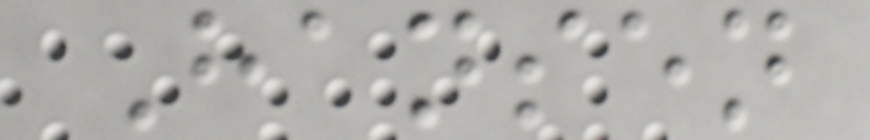Hansen
